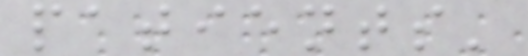patients'
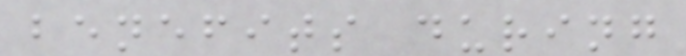benefits during
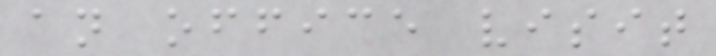an office visit
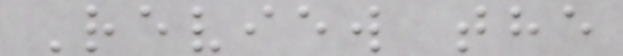Review the
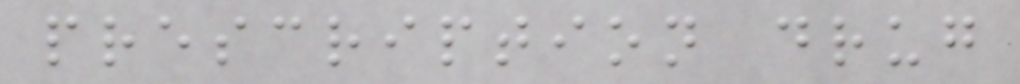prescription drug
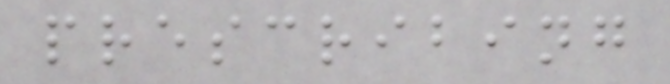prescribing
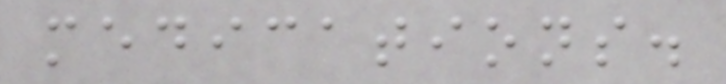medications.
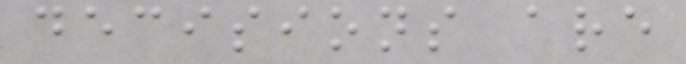decisions are
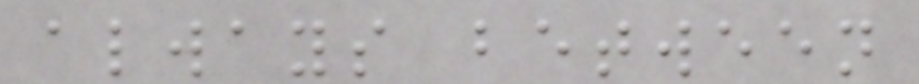always between
